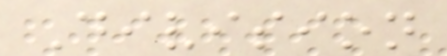Division
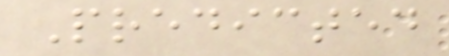Predicted
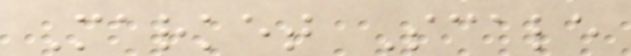Market Scale
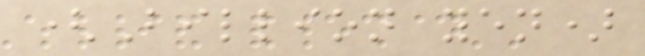(Billion yen)
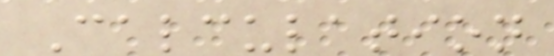Calculation
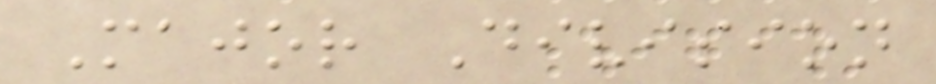Major Division
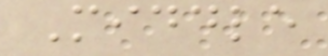Middle
